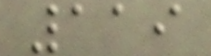119
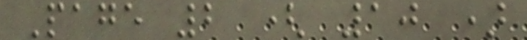Page 2 ( 10 )
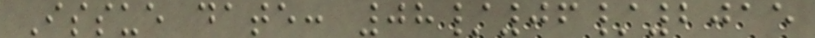Issue date: 08/06/2015
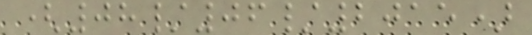(08/06/2015)
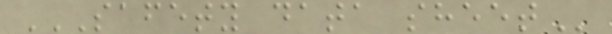SAFETY DATA SHEET
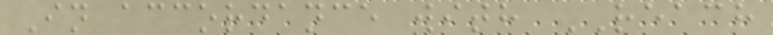In accordance with REACH
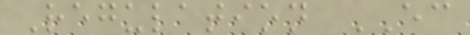Regulation EC
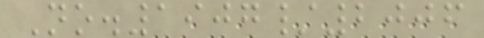No.1907/2006
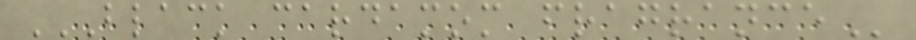BLACK CARDAMOM FRAGRANCE
